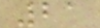21
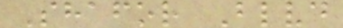Shafor Blvd
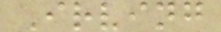Irving
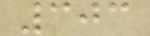303
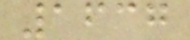1637
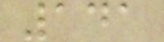141
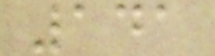141
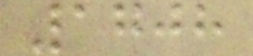1708
